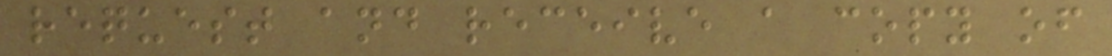request and receive a copy of
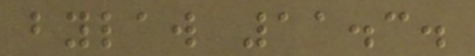bylaw 11.3.
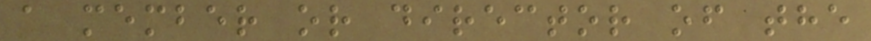a member or director of the
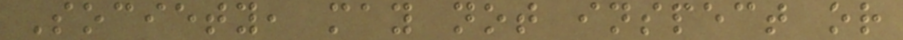Society, may not inspect or
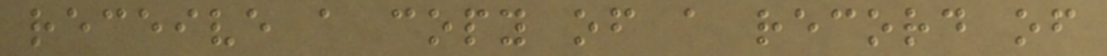receive a copy of a record of
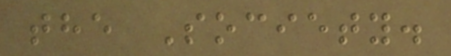the Society.
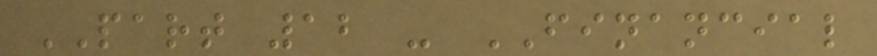PART 12 - FINANCIAL
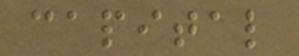capital
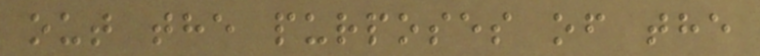out the purposes of the
